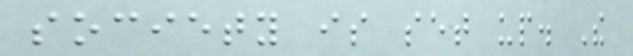society is set up. The
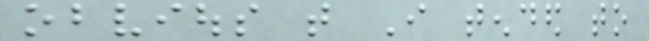obvious that I tended to
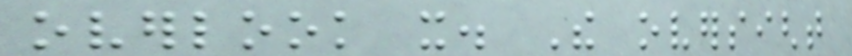overlook it. The oversight
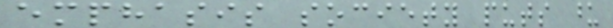emphasis society puts upon
